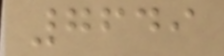7649
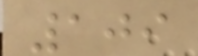109
